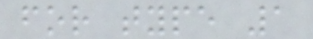for type 1
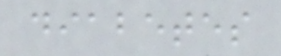diabetes
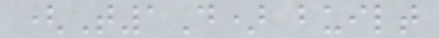(T1D) built
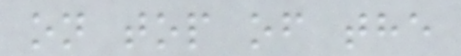on top of the
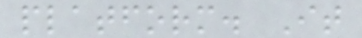platform. It
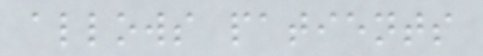allows patients
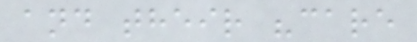and their "care
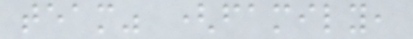team" (family,
